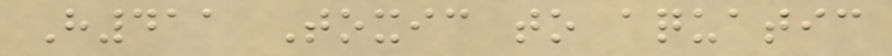H411 Toxic to aquatic
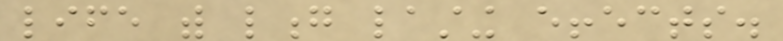life with long lasting effects.
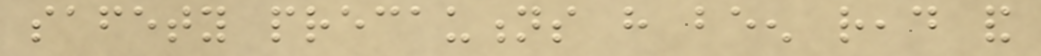safety precautions have been read and
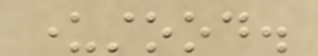understood.
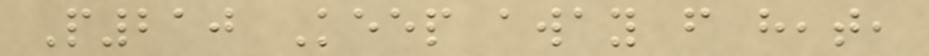P210 Keep away from heat,
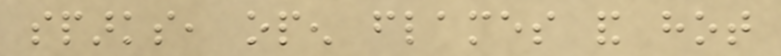sparks, open flames and hot
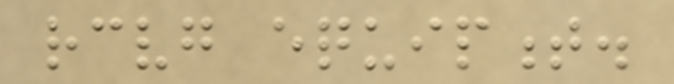receiving equipment.
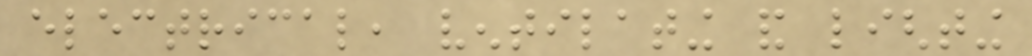electrical, ventilating and lighting
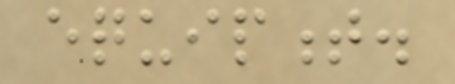equipment.
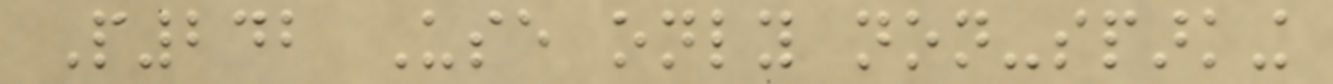P242 Use only non-sparking
